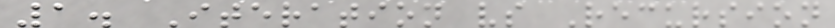1. Iteration vs Recursion
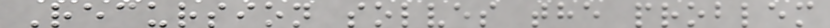Recursion solves the problem
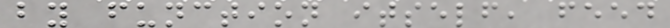by function itself, feed
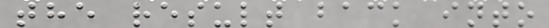the result back into
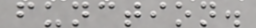function.
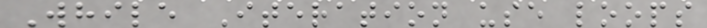While Iteration use loops
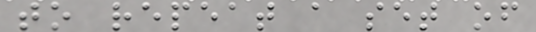to repeat a set of
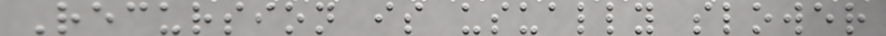Recursion is usually slower
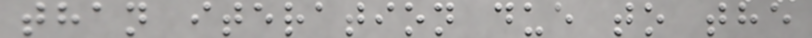than iteration due to the
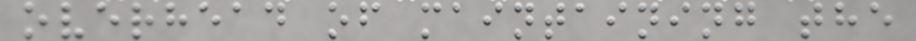overhead of maintaining the
